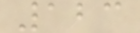123
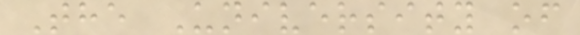The University of
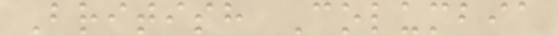British Columbia
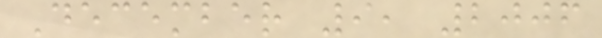December 9, 2006
